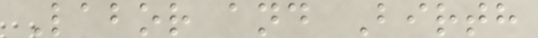Labor and Birth
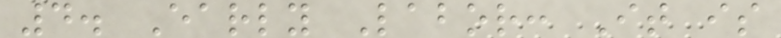4. Early Labor: It is
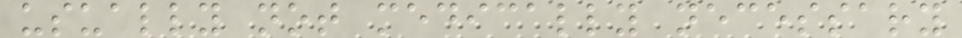usually not medically necessary
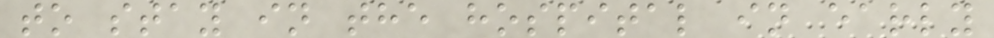to stay in the hospital in early
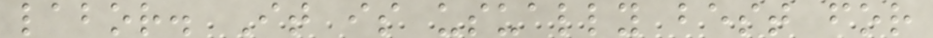labor. It is usually best for
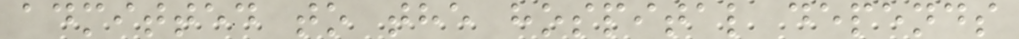admitted to the hospital depends
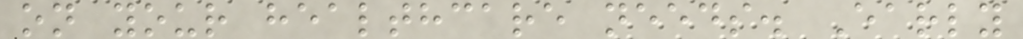on your healthcare needs. Early
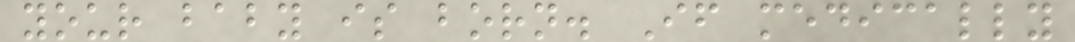your baby is born. If medically
